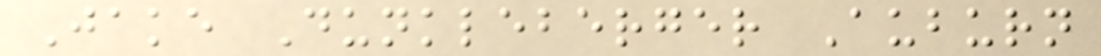Jake Dunkleberger Auburn
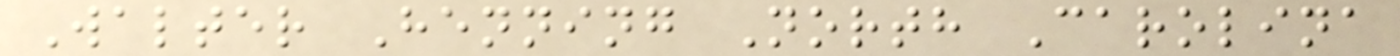Walter Henning North Carolina
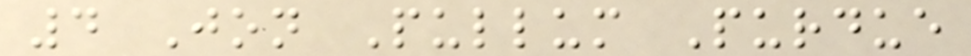4 Jon Pullum Purdue
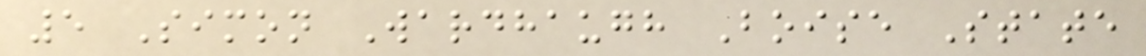5 Simon Wardhaugh Boise State
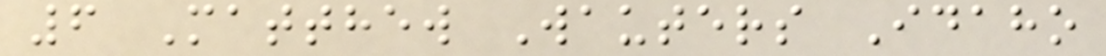6 Matthew Wauters Idaho
